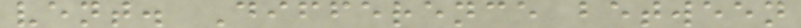vent. Difference between
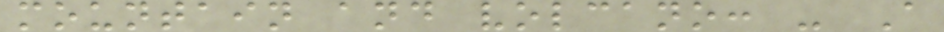mountain and volcano: - A
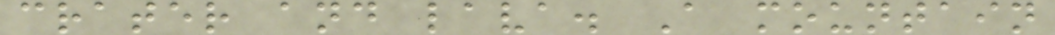crater and lava. A mountain
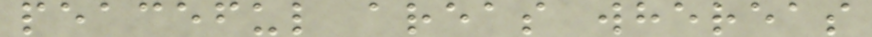peaceful areas whereas
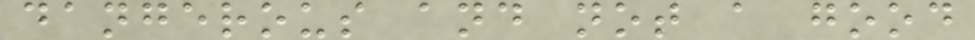dangerous and not a good
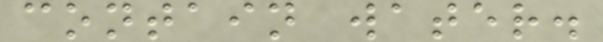contain water.
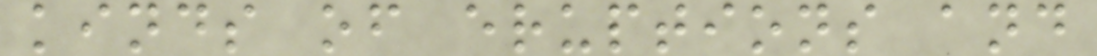kinds of eruptions and
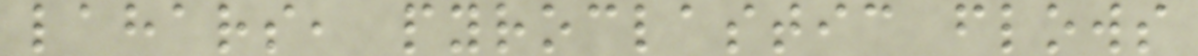lahars, pyroclastic flows
